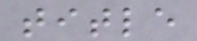title
